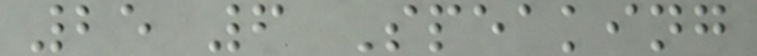25 6 Speaking
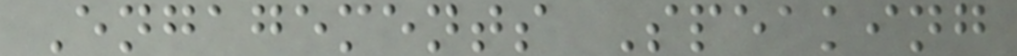Engagements Speaking
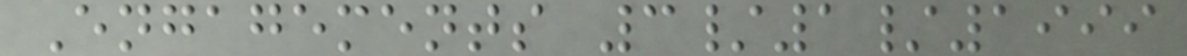Engagements 3/1/1999
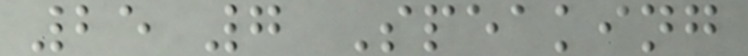25 7 Speaking
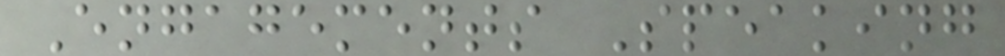Engagements Speaking
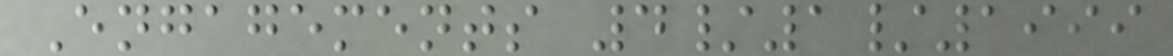Engagements 4/1/1999
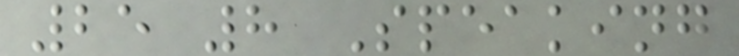25 8 Speaking
